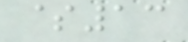$13
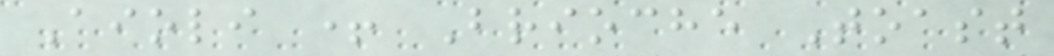Aioli + Brioche Toast
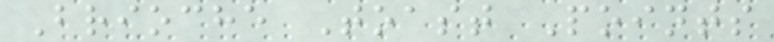Brioche Toast Points
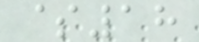$18
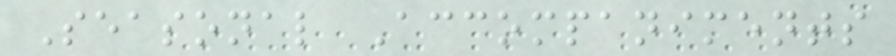Seasonal Accompaniments
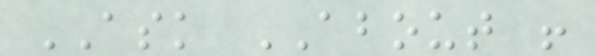ASK ABOUT !
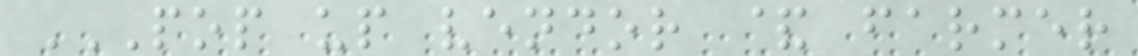POP UP VENDOR & FARMER
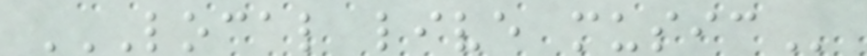LOCAL LIVE MUSIC
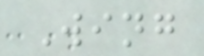Wing
